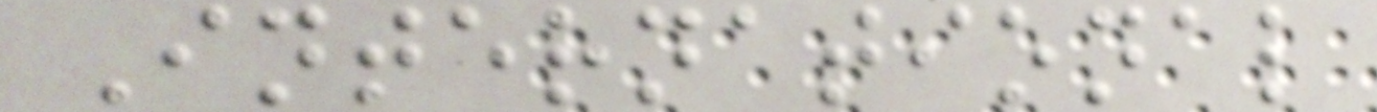International
